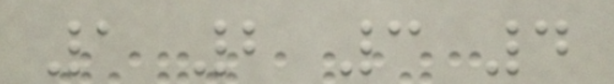1 2 3 4
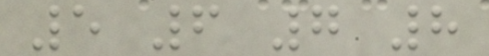5 6 7 8
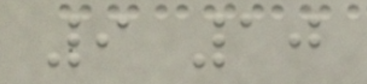9 10
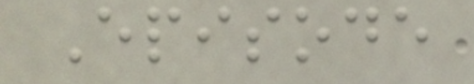Episode
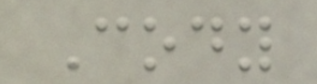Cody
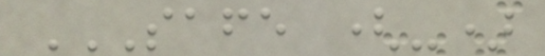SAFE (-)
